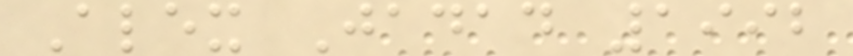Alex Jadad 1992
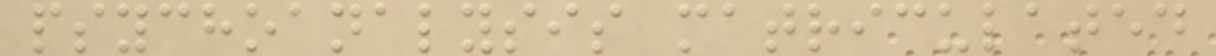psychoanalysis matriculated
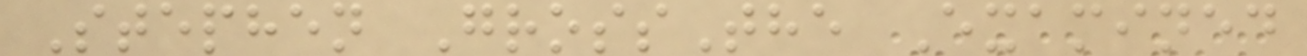Stephen GrossThe Examined
